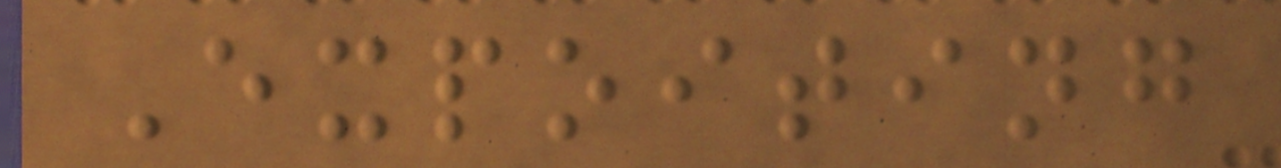Expoiting
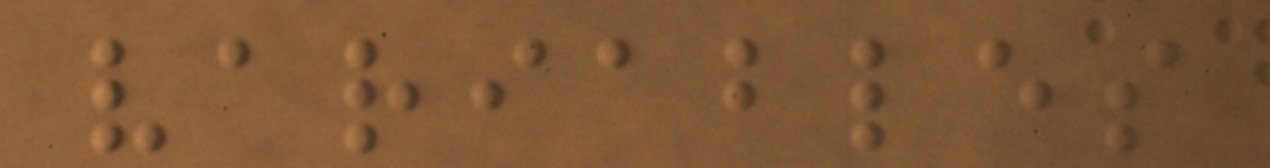variables
